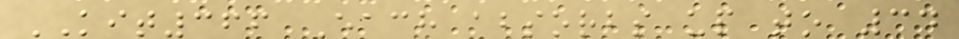KIT366 Each absorbs up to 34
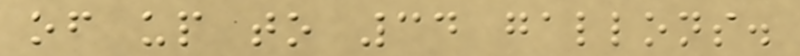of up to 34 gallons.
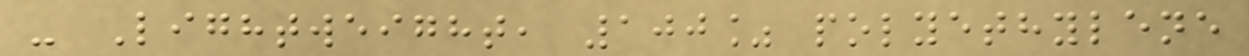- Lightweight, 100% polyethylene
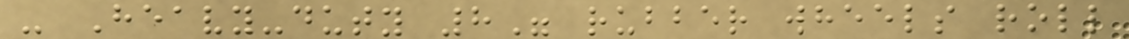- Heavy-duty 8" rubber wheels roll
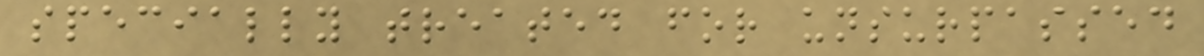specially treated for unsurpassed
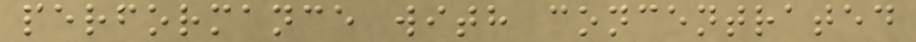performance with concentrated
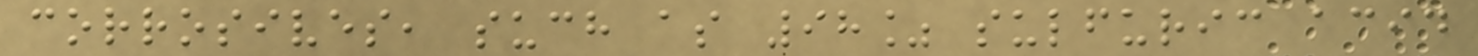corrosives, such as 98% sulfuric acid
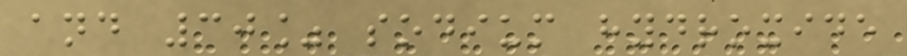and 30% sodium hydroxide
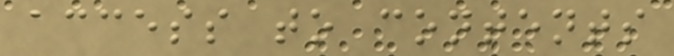access to contents
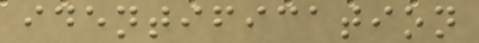identification
